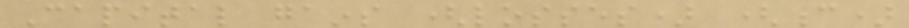Capital gains (losses) (c)
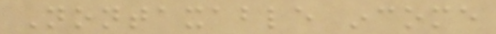Nontaxable income
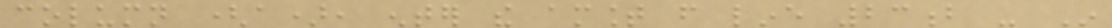column (a), enter the amount from line 23b - In
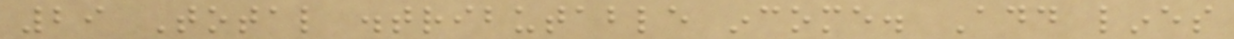29 Total distributable income. Add lines
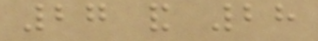27 and 28
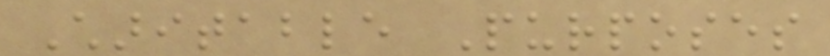Charitable Purposes
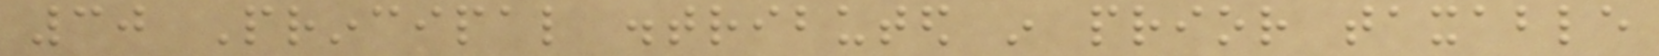30 Principal distributed in prior taxable
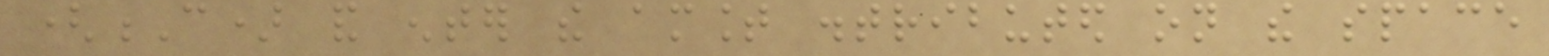(C) and enter the amount distributed on the space
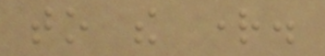to the right.
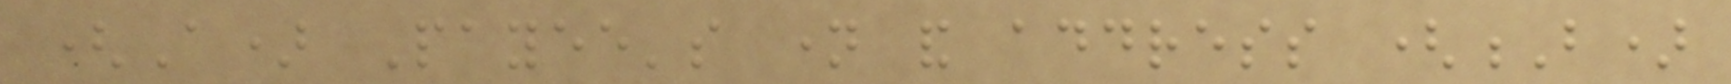(A) Payee's name and address (B)
